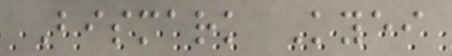Bismark Kyei
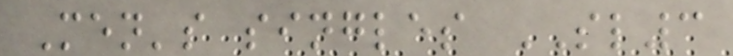Men's singles SL3
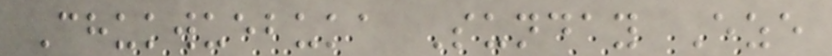Chukwuebuka Sunday Eze
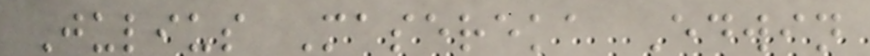Julius Masereka Edwin
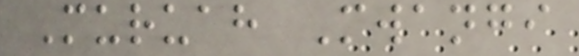Muruah Mwangi
